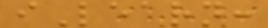iLearn:
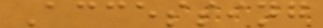Accessing
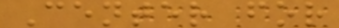Center for
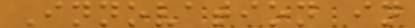Innovation in
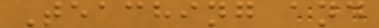Teaching and
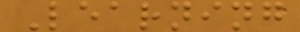Learning
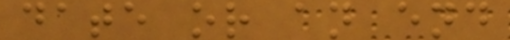date or an end
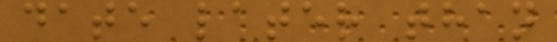date later than
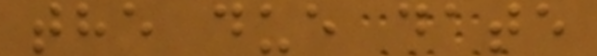the due date
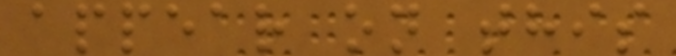appear on this
